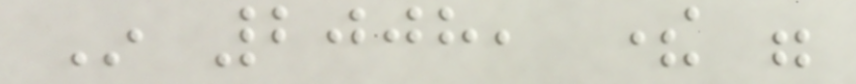In 2008, there were
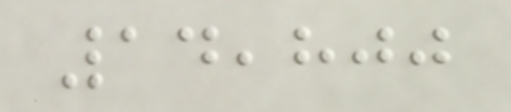14,800
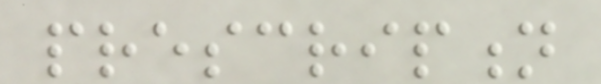prescription
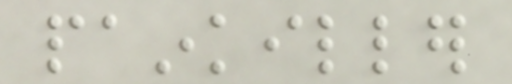painkiller
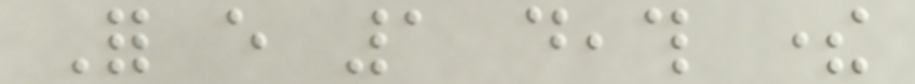For every 1 death there
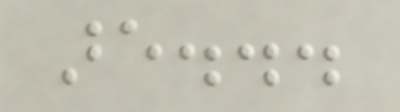are...
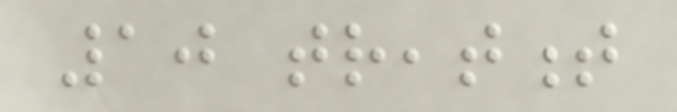10 treatment
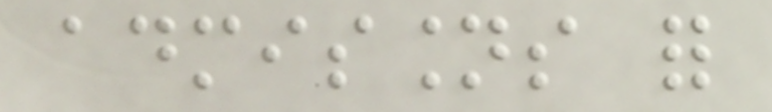admissions for
